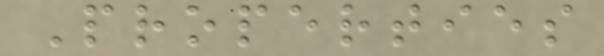Properties
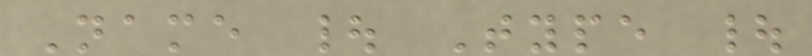Name | Type |
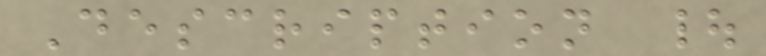Description |
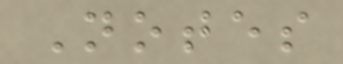Notes
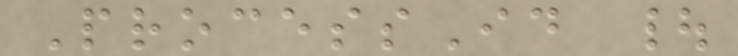ProcessId |
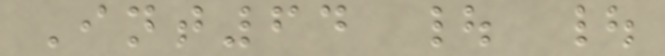Int64 | |
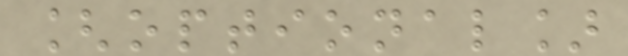[optional]
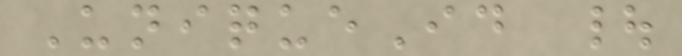UniqueId |
